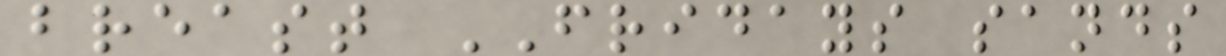breast FRIDAYS sands
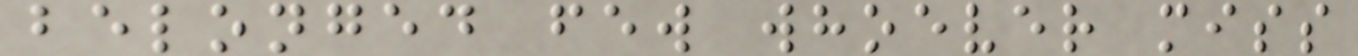belonged few whoever miss
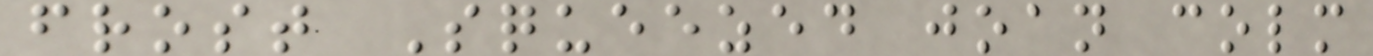frost Squeezed joan colm
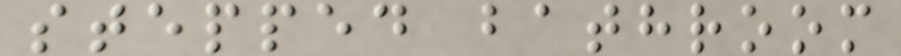stepped bathroom
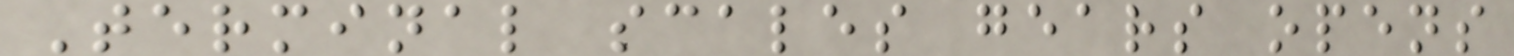Terminal scales gears opens
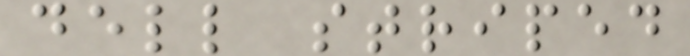dell striped
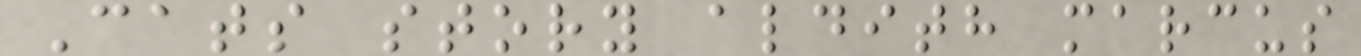Cats story aldith marcus
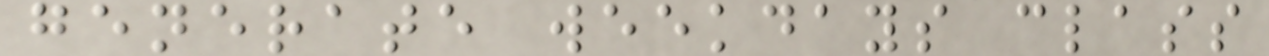generate weekdays class
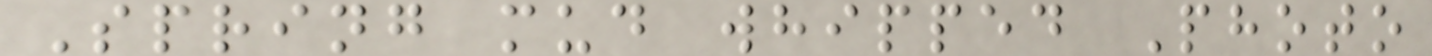Spring mud whipped Photo
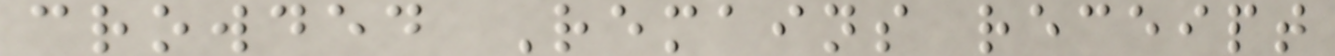crowded Remains receipt
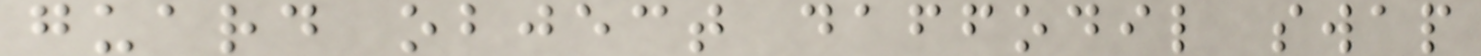guard object daffodil swap
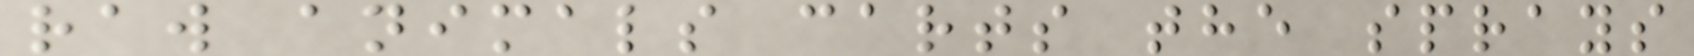raw animals carts the sprays
